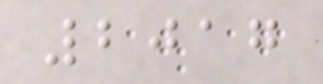2017
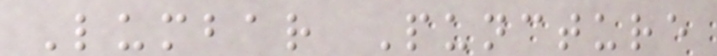Lumbar Puncture
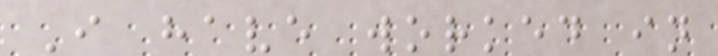I have worked in
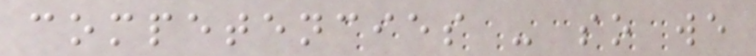competencies - so we
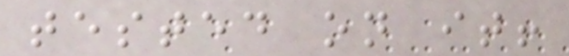tested on it!
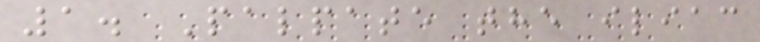1. Palpate the iliac
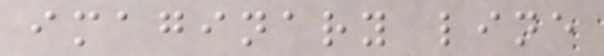imaginary line
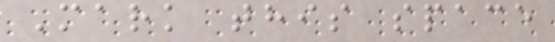Mark this space
